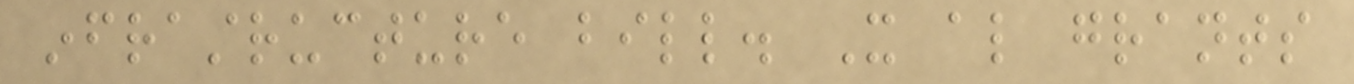infrastructure bill. It also grants
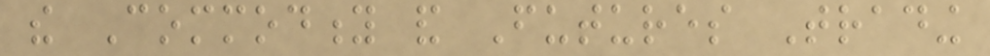the Commodity and Futures Trading
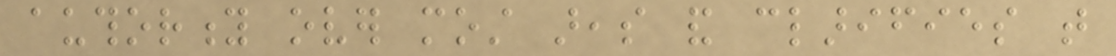authority over most areas and clarifies that
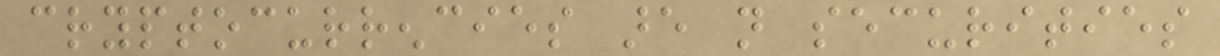cryptocurrencies are not securities
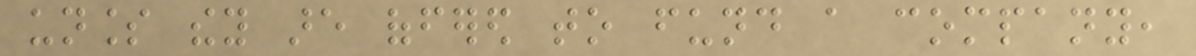unless they are offered to fund a company,
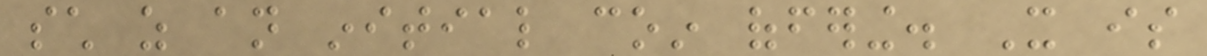such as an initial coin offering. It is
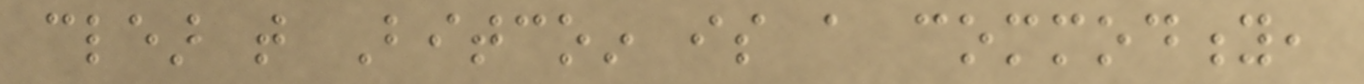clear that Bitcoin is a commodity,
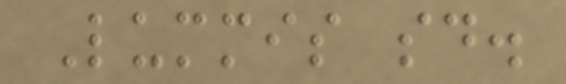Lummis said.
